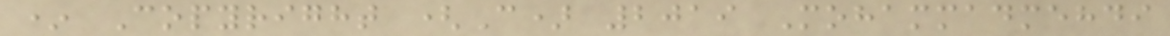* Copyright (C) 2019 Mohammadmehdi
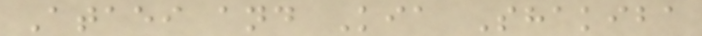Ataei and Kia Shakiba
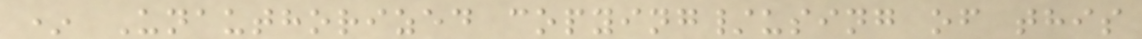* Unauthorized copying/using of this
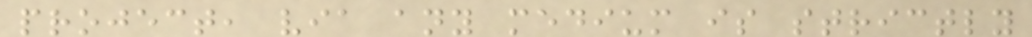project, via any medium is strictly
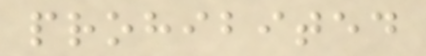prohibited
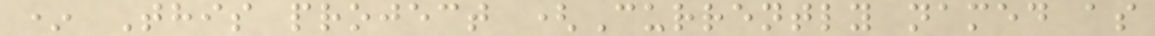* This project (Currently named as
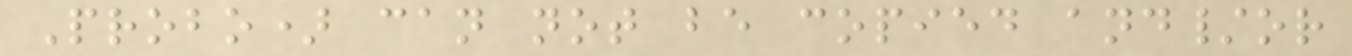Probo) can not be copied and/or
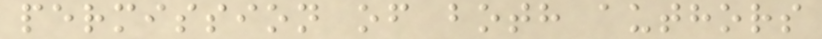permission of both authors
